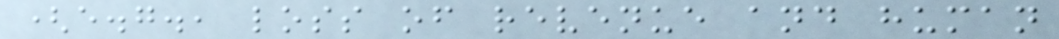(e.g., loss of revenue and human
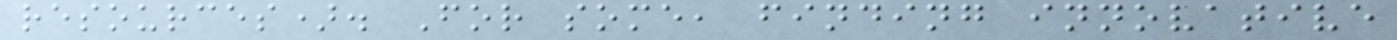resources). For some, finding innovative
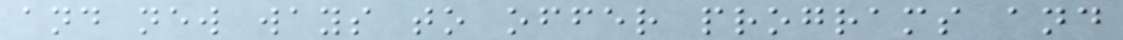and new ways to offer programs and
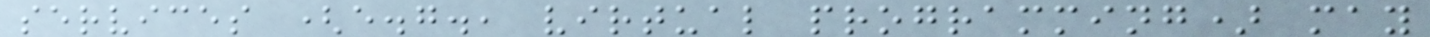services (e.g., virtual programming) may
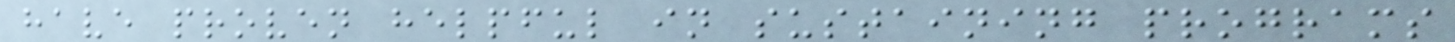have proven helpful in sustaining programs
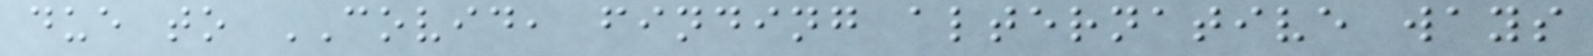due to COVID, finding alternative ways
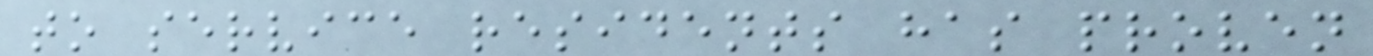to service residents has proven
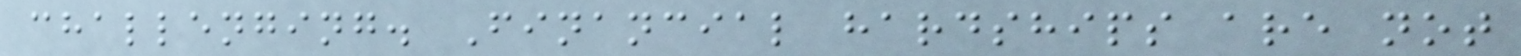challenging. Financial hardships are not
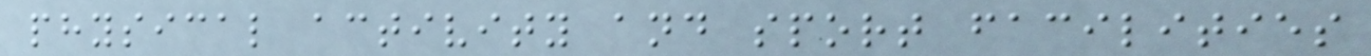physical activity and sport facilities
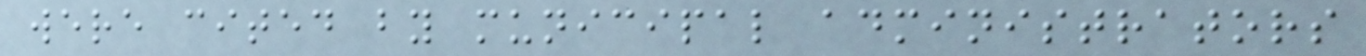were cited by municipal administrators
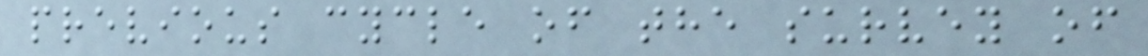previous cycle of the survey of
